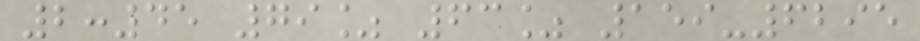2:45 79% 63% 159-6295
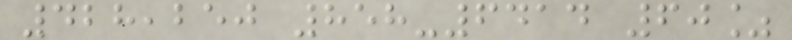428,250 858-6414 60%
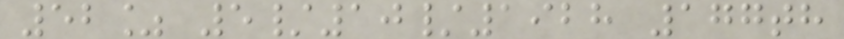52% 5/10/1928 177th
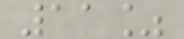11%
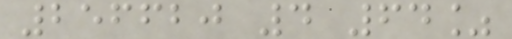256620 4 64%
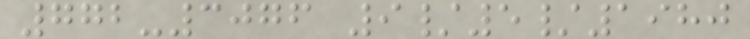772-3076 9/5/1980
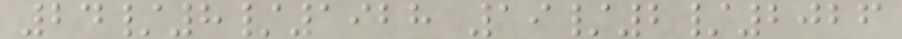24/8/1928 19/2/2026
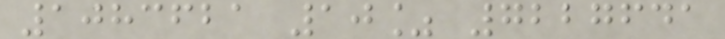1083621 10% 7227641
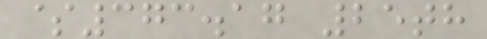$373.17 25th
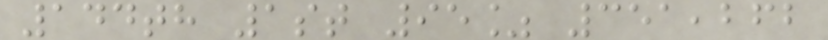144th 1st 95% 351,262
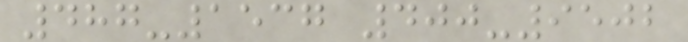487-1537 400-9502
